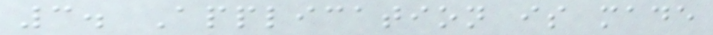3. Application is made
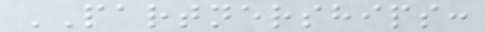PARTNERSHIPS:
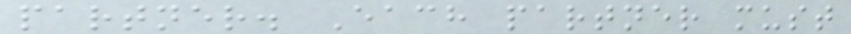partner. Each partner must
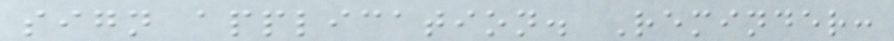sign application. Reminder:
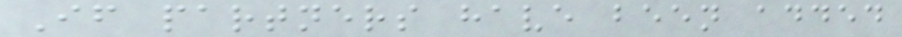If partners have been added
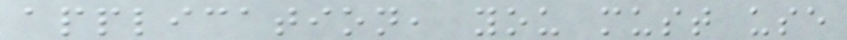application, you must use
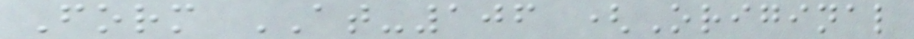Form AT-106 (Original
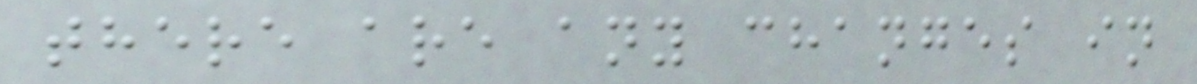there are any changes in
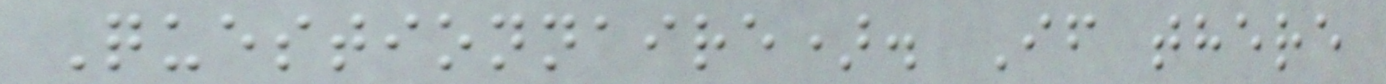Questionnaire). If there
